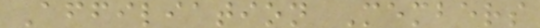Affiliation Members
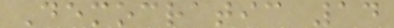Democratic 14
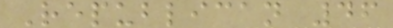Republican 46
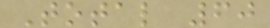Total 60
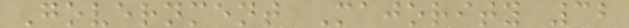Government Majority 32
